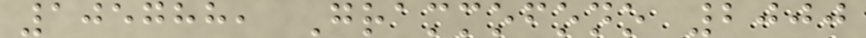105788, Grammofono 2000
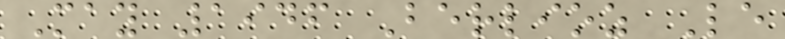May 1946 Berlioz Le
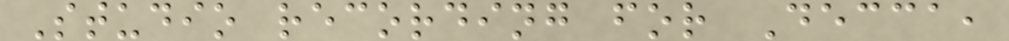Studio recording for Decca,
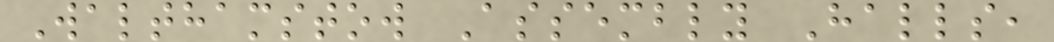Walthamstow Assembly Halls,
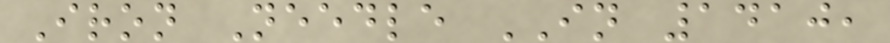Iron Needle IN 1410,
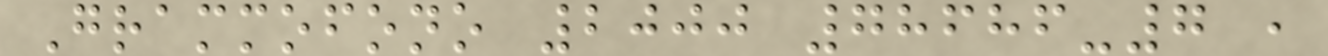Grammofono 2000 78686-7 ,
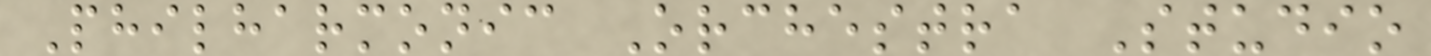Philharmonic Orchestra Studio
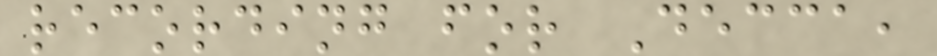recording for Decca,
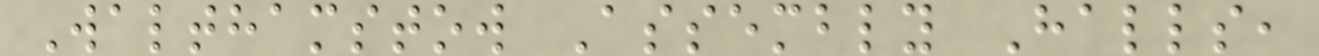Walthamstow Assembly Halls,
